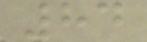84
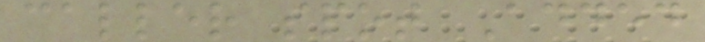caller spot Added
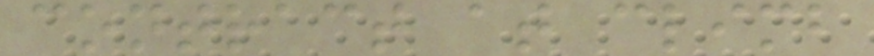contract at climb
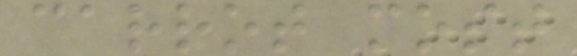carrot most
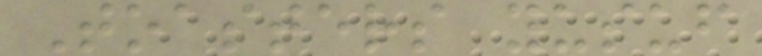Toasters yusuf
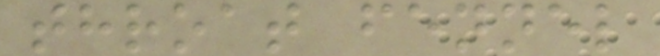throat fennel
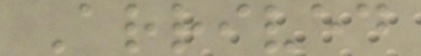Arrived
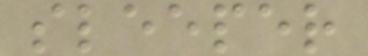sleeper
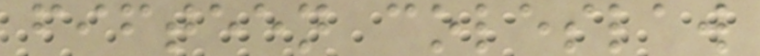fifteen coleslaw
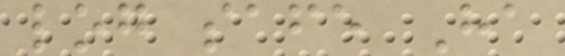log safe Ha
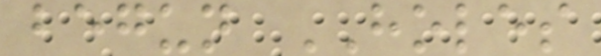begun HOLES
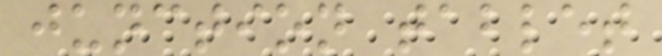junction tablet
